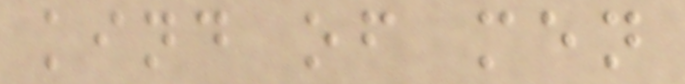kind of men
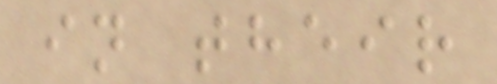in their
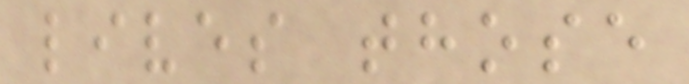lives those
